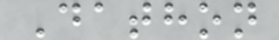Dathon
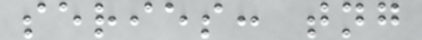series: tng
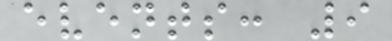events: 9
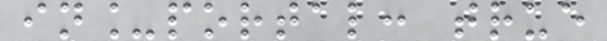in_portal: true
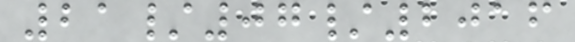21/07/2016
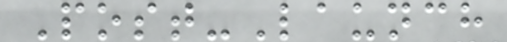Post-Launch
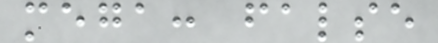mega: false
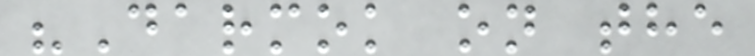"Darmok on the
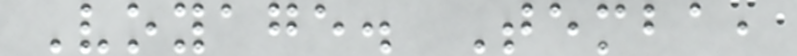Voyage. Temba,
